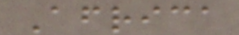Africa
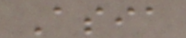Asia
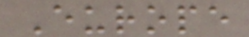Europe
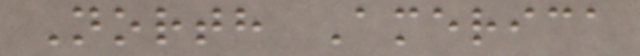North America
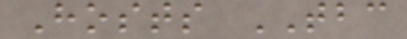Hosts TBC
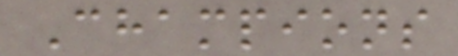Champions
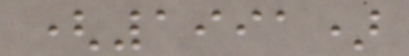(1991)
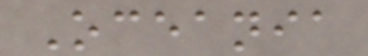Oceania
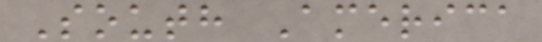South America
